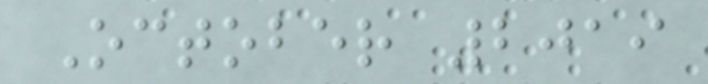October 2019
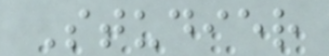Studier
